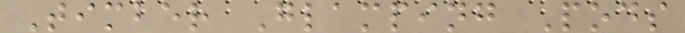Timber Glamping Pods
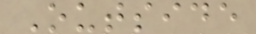Outside
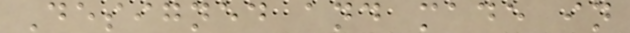Designed and made in
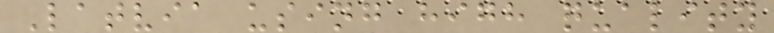Latvia using high quality
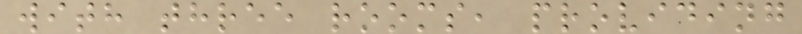with three rooms, providing
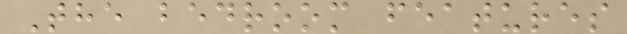The bedroom features
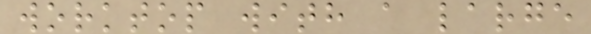worktop with a large
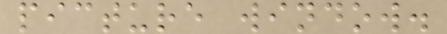picture window.
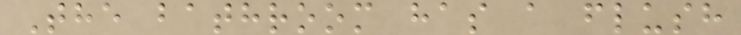The bathroom has a flush
